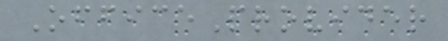OfficeProvider
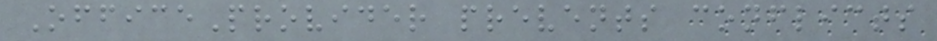OfficeProvider prevents conflicts
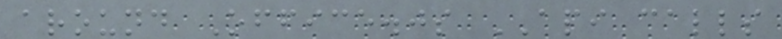around Office.js API calls
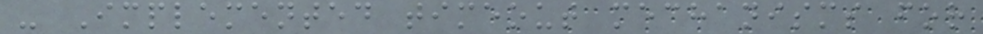- Implemented timeout mechanisms for
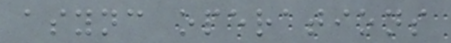async operations
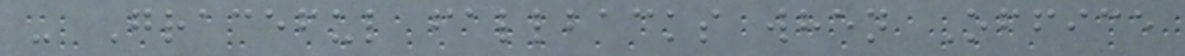- Graceful fallbacks when Office
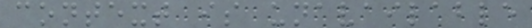context is unavailable
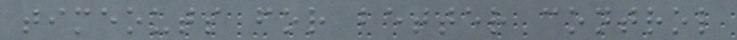timeouts for better control
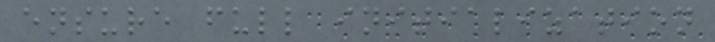ensure full initialization
